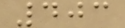403
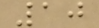10
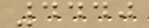4440
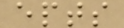epts
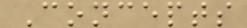Concepts
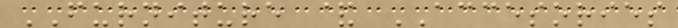FURNITURE & ACCESORIES
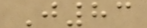J83
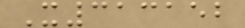X313152
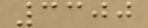3300
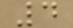4
